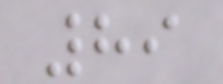89
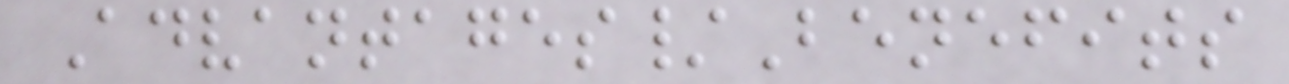Advantages/Benefits
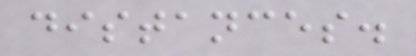distances.
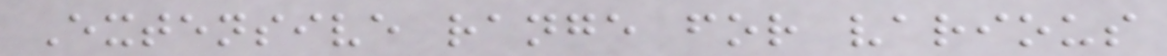Extensive range for various
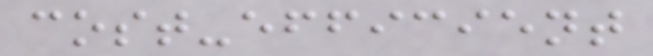cost-efficient
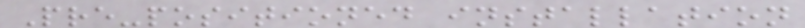Pre-positioned installation
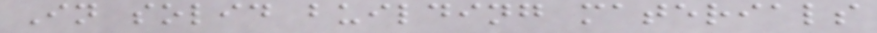In solid building materials
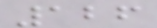126
